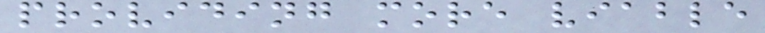providing more viable
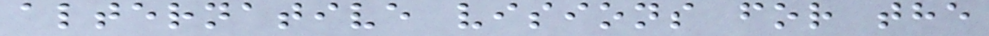alternative visions for the
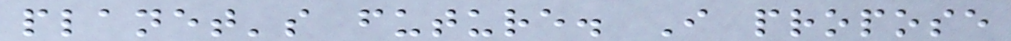planet's future. I propose
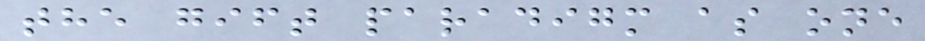the gift paradigm as one
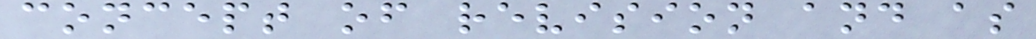concept of revision and as
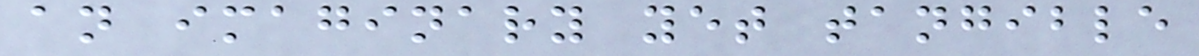an imaginary yet tangible
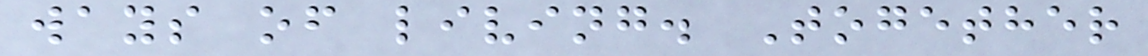ways of living. Together
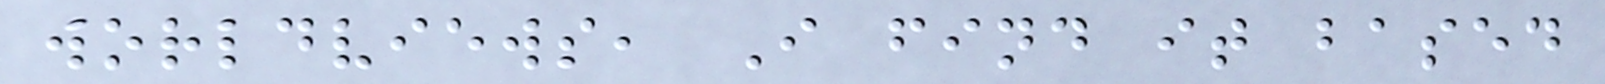worldviews, I find it based
